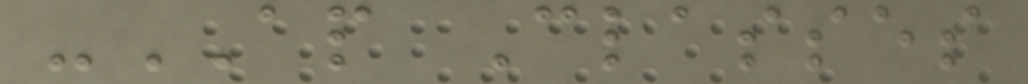-AP Classes
